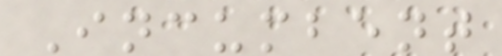Incumbent
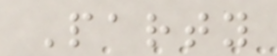Party
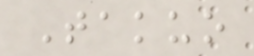Takuo
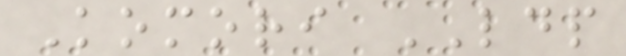Komori LDP
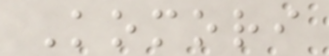Komori
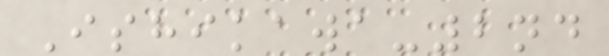Ishikawa-2nd
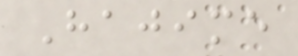Hajime
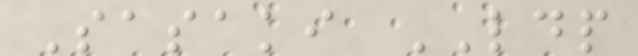Sasaki LDP
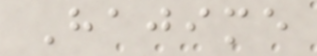Hajime
